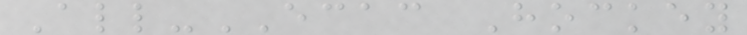All-ECAC Hockey
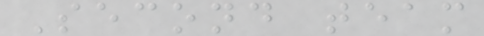Second team
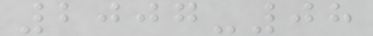2007-08
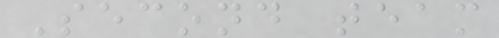Second team
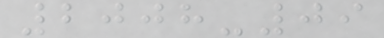2008-09
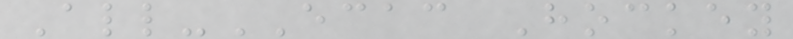All-ECAC Hockey
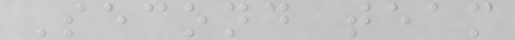Second team
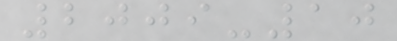2009-10
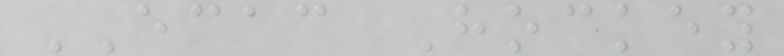ECAC Hockey
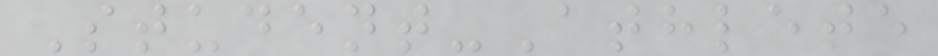Student-Athlete
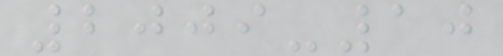2009-10
